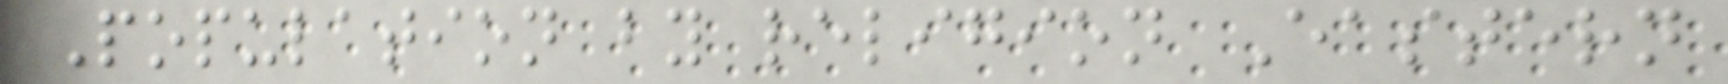Population by religion Eastern
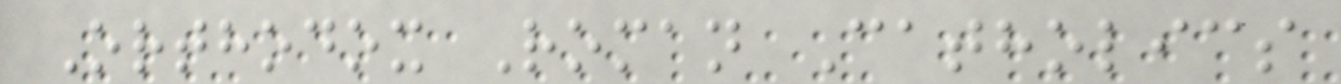Orthodox Roman Catholics
